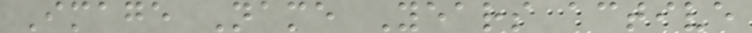Image Name Years active
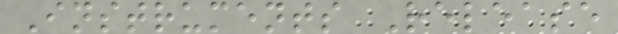Instruments Release
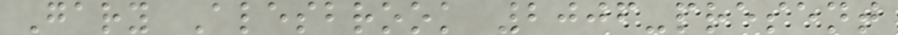Gary Alesbrook 2006-present
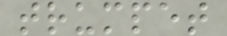trumpet
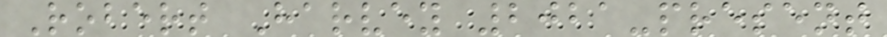Robert Harvey 2021-present
